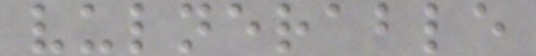vulnerable
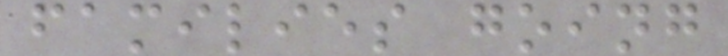families going
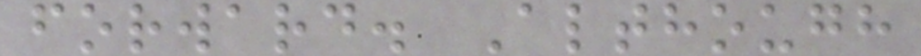forward. Although
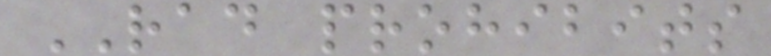RAD prohibits
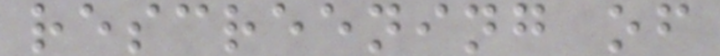rescreening of
